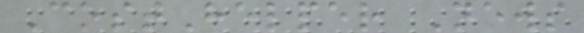CostHelper News
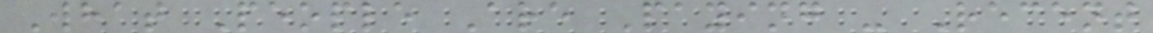What People Are Paying - Recent
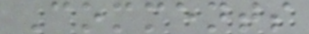Comments
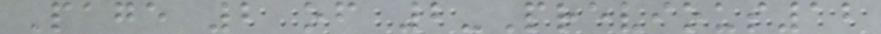Page 2 of 2-Previous12
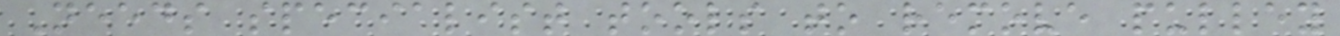Needs specialist tools to remove pulley
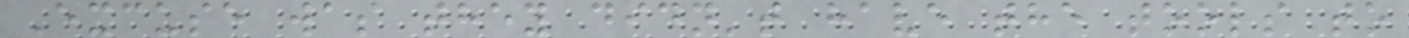Excuse was they didn't have the tools to
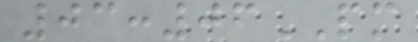03:06PM
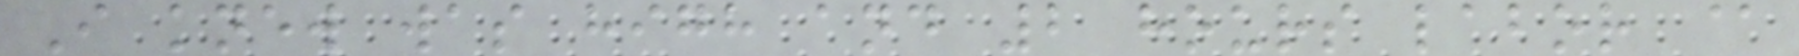I knew was high and 2 hours labor @
